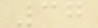37
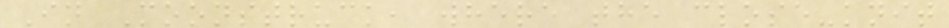In Moonstruck, where the close-knit
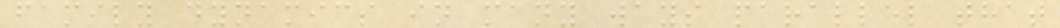family dynamics in many ways parallel that
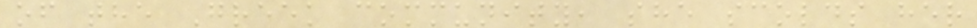of the Greek community, she scolds her
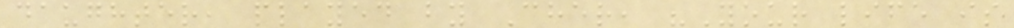daughter, played by Cher, "Your life is
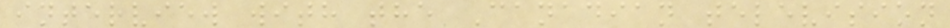interview with the Canadian television
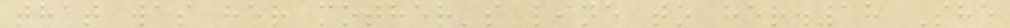that was her mother's line to her.18 She
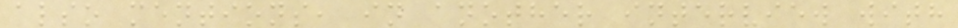also mentions, in another interview with
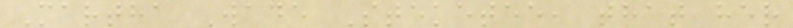Martha Wade Steketee, that her
